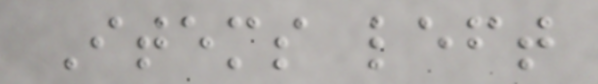Items left
